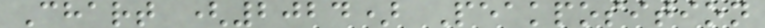Chart (2024) Peakposition
